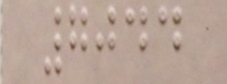7044
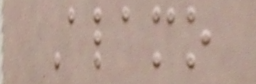Alamo
